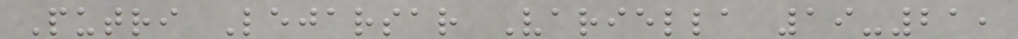Putri Lejarsar Variella 19-21,
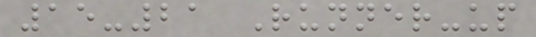15-21 Runner-up
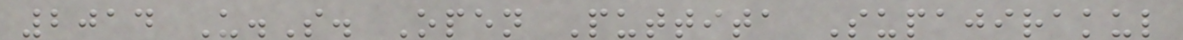2014 U.S. Open Puttita Supajirakul
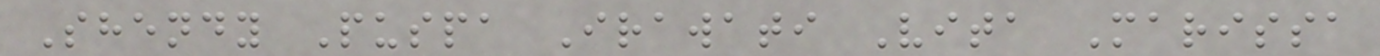Shendy Puspa Irawati Vita Marissa
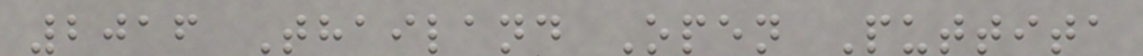2016 Thailand Open Puttita
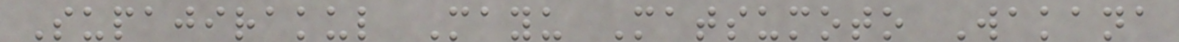Supajirakul Mayu Matsumoto Wakana
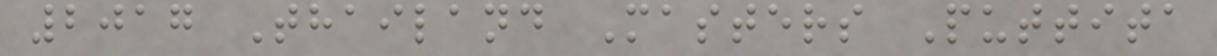2017 Thailand Masters Puttita
